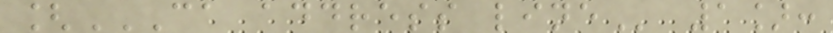[CA ADDRESS LINE 1]:
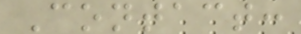Contact:
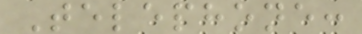Telephone:
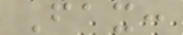Fax:
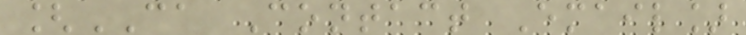[CA Contact Email]
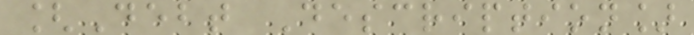[Debt Description]
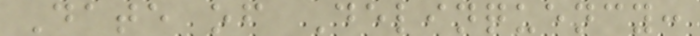Date of Delinquency:
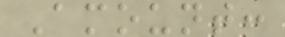Amount:
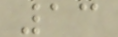13
